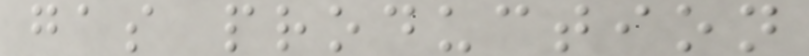gas production
